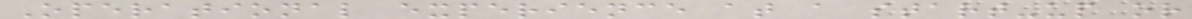Operational experience at a start-up or
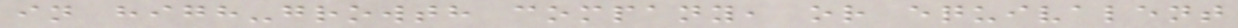in high-growth company, or equivalent
